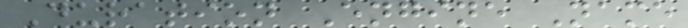Duration Engine Name
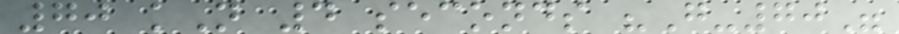70 kN 4 seconds "G-70"
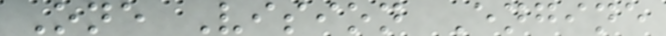One Vision Engine
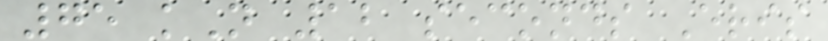75 kN 12 seconds Eris
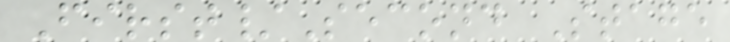First/Second Stage
